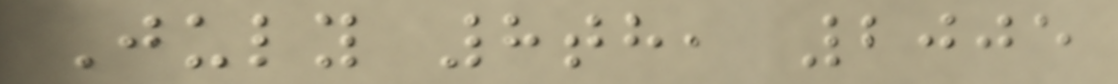July 8th, 2005
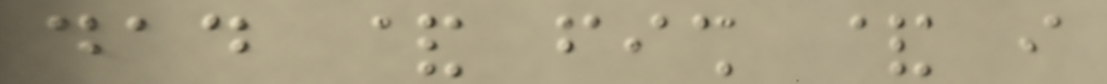dad & fish & i
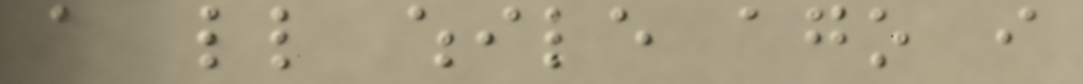a little while ago i
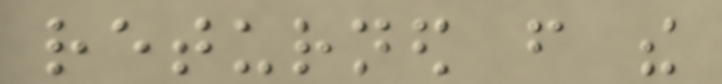returned from the
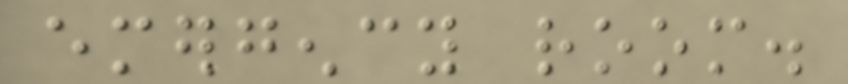emergency room.
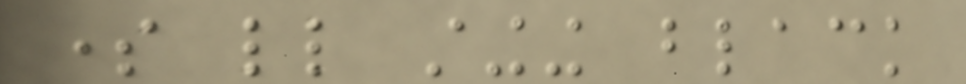some little stinging black
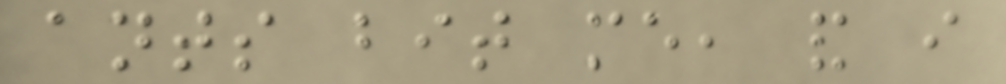ants bit me, and i
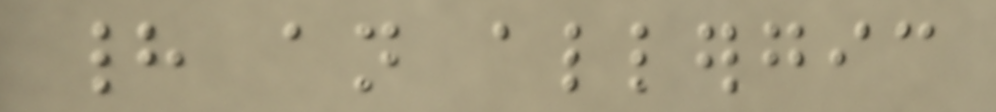had an allergic
